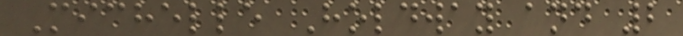Michelle Holdway and 2
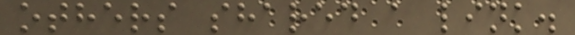others shared a link.
